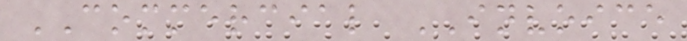COMMERCIAL INVOICE
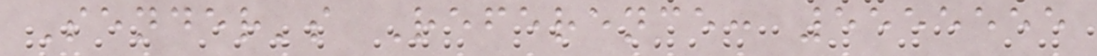Sender's Reference: 5555555
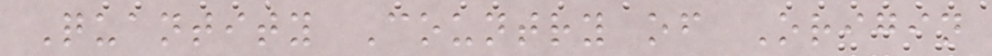Quantity Country of Origin
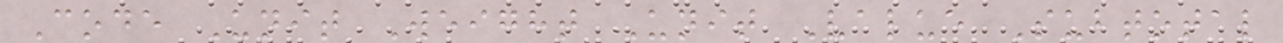Code Unit Weight Unit Value Subtotal
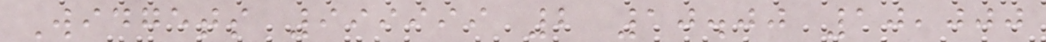Widgets 999999 2 10.00 10,000
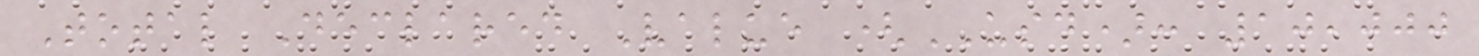Total Declared Value (USD): 10,000
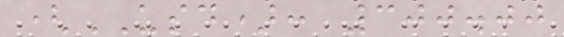(USD): 300.00
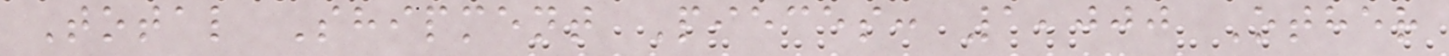Total Shipment Pieces: 1,000 Other
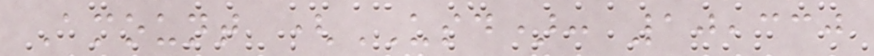Amount (USD): 10,330
